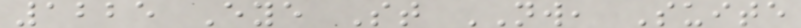1225 Eye St NW, Suite
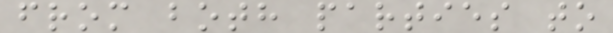from both parties to
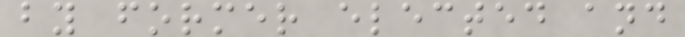by former elected and
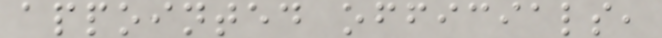appointed officials,
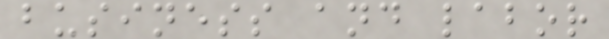business and labor
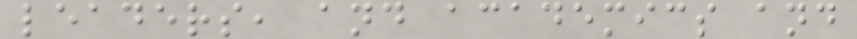leaders, and academics and
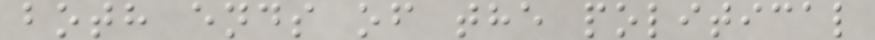both ends of the political
